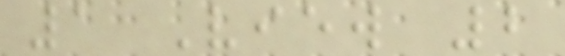1 View 2
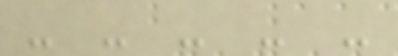- - - - -
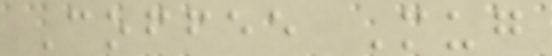Coffee Mug
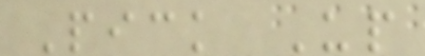Pick Up
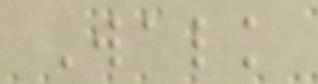Walk
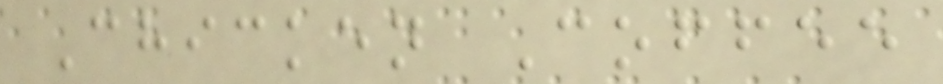Chicken Coffee
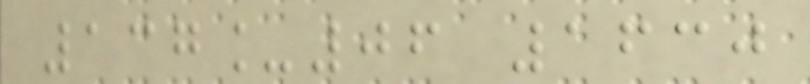137_06 1630
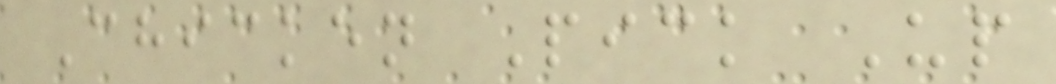Chicken Pick Up
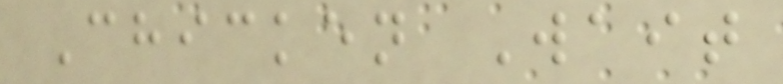Chicken Wait
